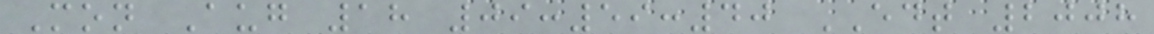Mon Aug 18 09:59:40 EDT 2008
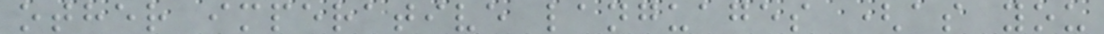other imperative languages (as you
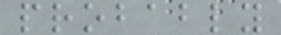probably
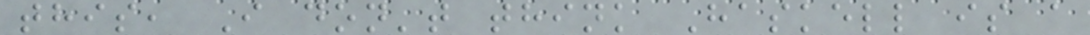this, I don't think Haskell is a
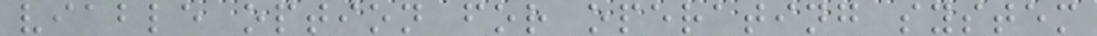viable option for operating system
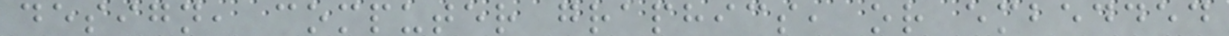design, computer graphics, or embedded
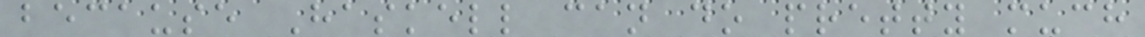because Haskell can do pretty much
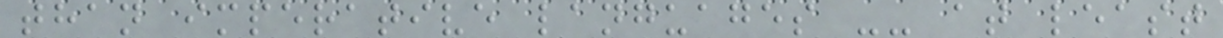than imperative languages -- at least
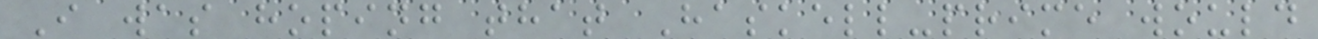I was hoping that Haskell-prime would
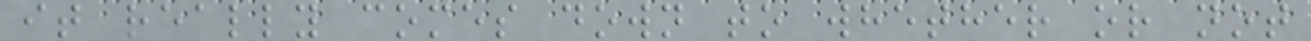it really comes down to whether or not
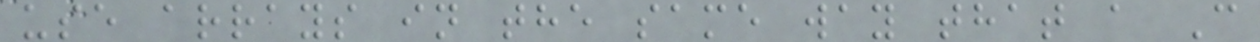use arrays in the same way that a C
